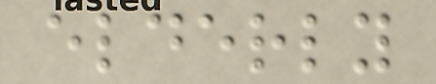elderly
